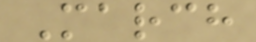March
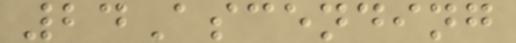24Ascending
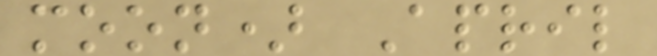moon) April
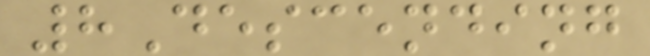8Descending
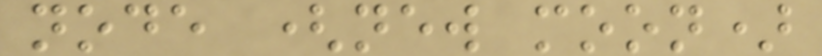node (new moon)
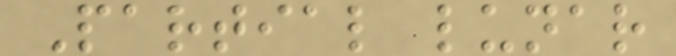Partial lunar
